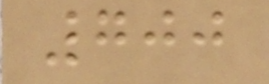700
